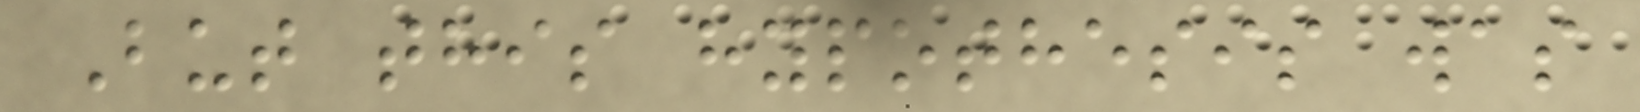But this hypothesis was
